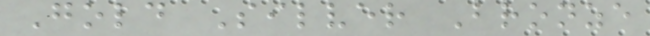Gold Silver Bronze
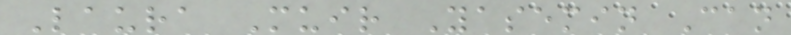Laura Muir Yasemin Can
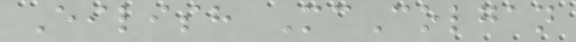Eilish McColgan
